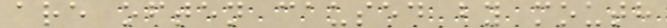are often caused by mouth
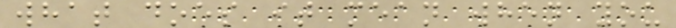what does it mean when you
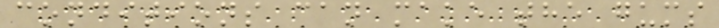conditions can make the gums
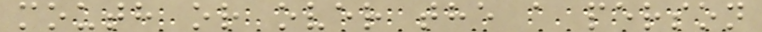mouth or over the a person
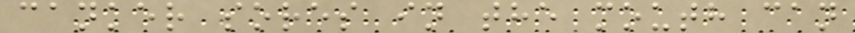canker sores in the mouth can
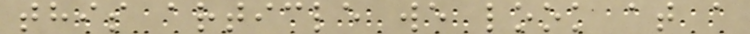this article we look at a
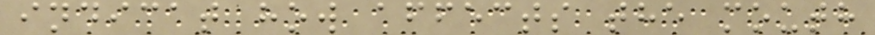indicat how affects the mouth
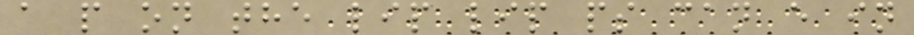a p on the lip lip ps can e in
